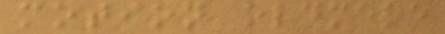motion oldmere
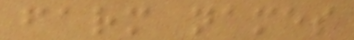farm names
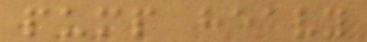pump heavy
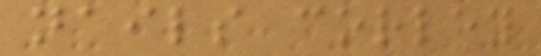nails corley
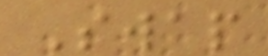Swap
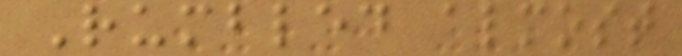Rumbled almost
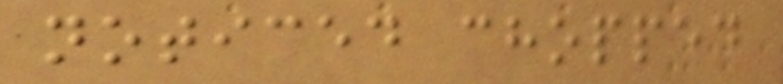noticed chopped
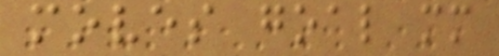moves goal mm
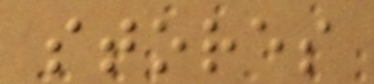stores
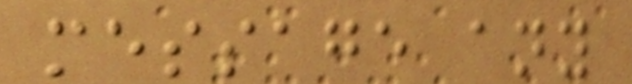message any
